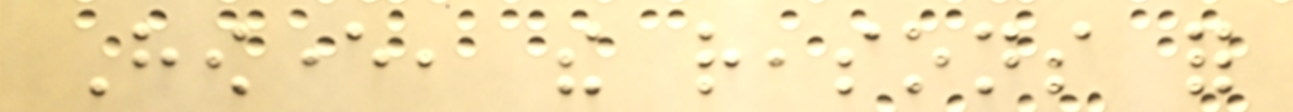However, the reasons for
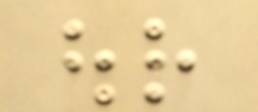our
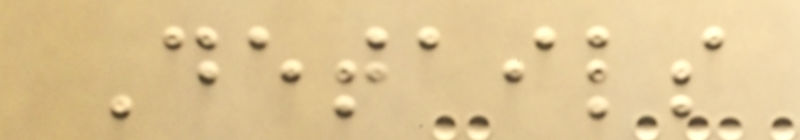Details
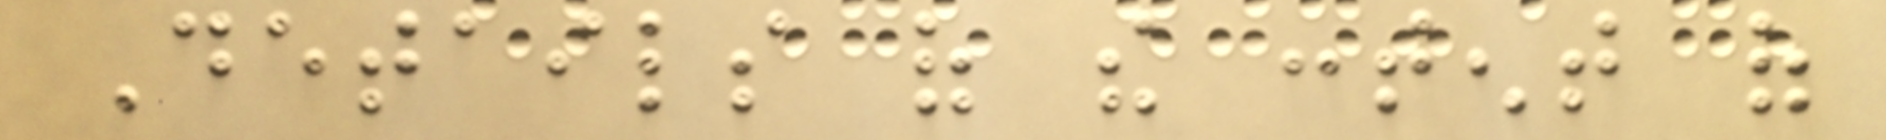Details of the content of
